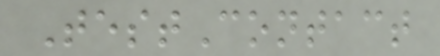TestContact
